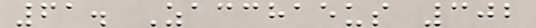61. Zacchaeus 302
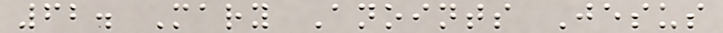62. Mary Anoints Jesus
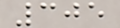305
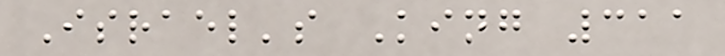Israel's King 311
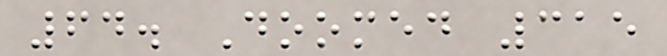64. Doomed 315
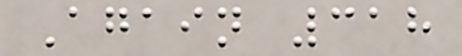Again 318
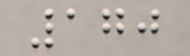170
